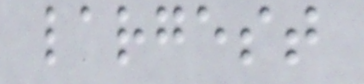largest
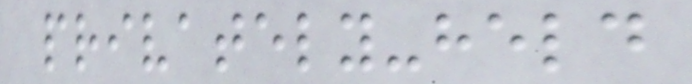privately-held
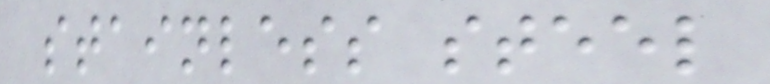stainless steel
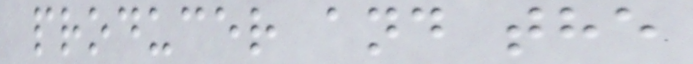producer and the
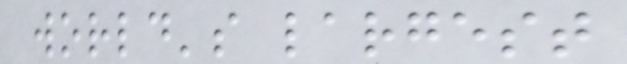world's largest
